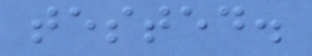tested.
